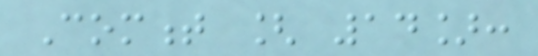Comment [ 14]:
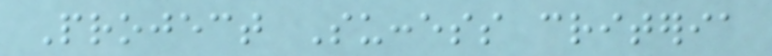Project Success criteria
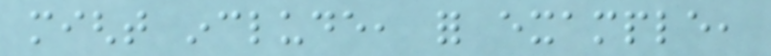might include, for example,
